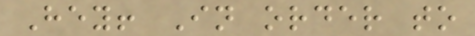Hey! In order to
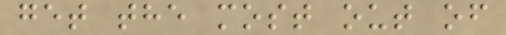get the most out of
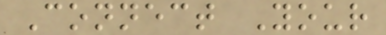Connect Your
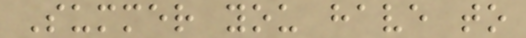Summer you have to
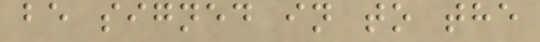be signed in to the
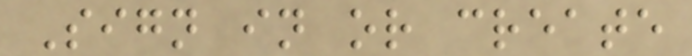Sign in or create
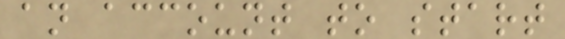an account to start
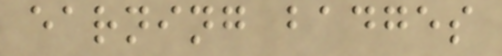earning badges
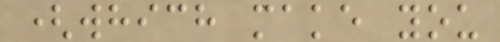(which make you
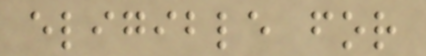eligible for
